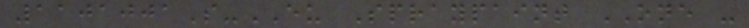1101001S-EU Spraypaint ONE -
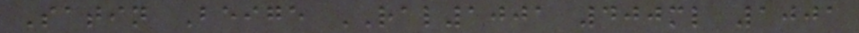Satin Beige RAL1001 400ml 1001
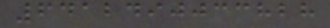6412490033828
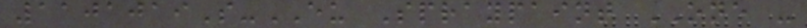1101019S-EU Spraypaint ONE -
